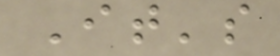It's
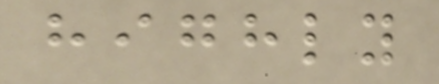highly
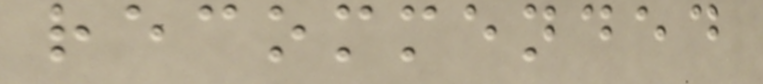recommended
